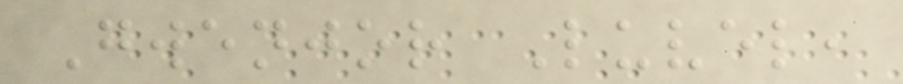Gwenjor Luvel,
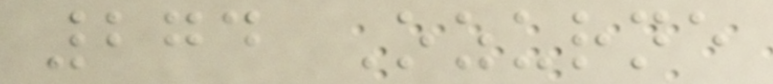274 Ozurne
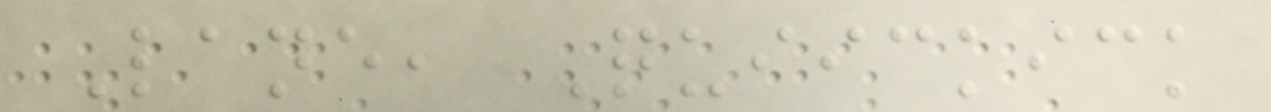Lane, Quiickick
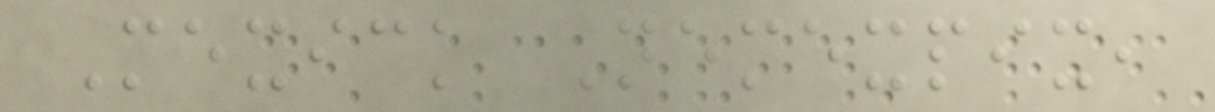Mexick Nemexpix,
